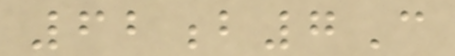62b7C
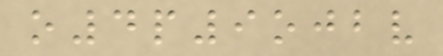o4p9ojbv
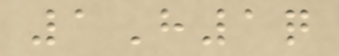1H1q
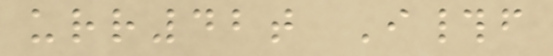urr42t I#f
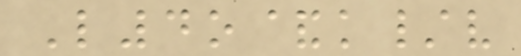L4o&k/v
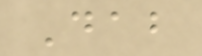Dab
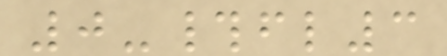0-#fl3
